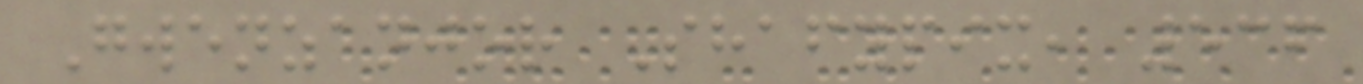Gwenzanjor Shafypix, 536
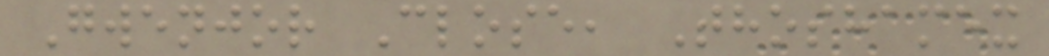Gwenjor Close, Thoshamex
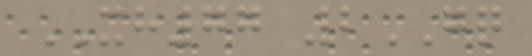XH77 2GQ
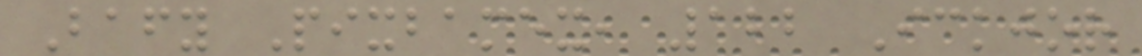Bafy Pixbamex, 122 Ickjor
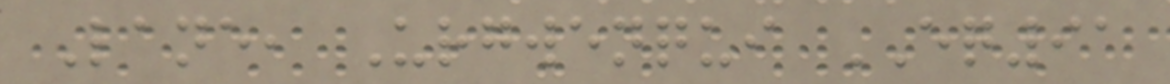Lane, Urgwenqui EQ91
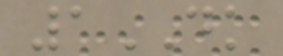1DK
